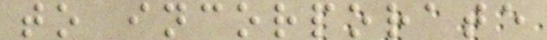to incorporate
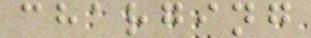charging
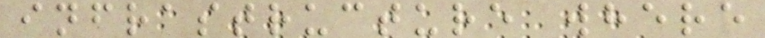infrastructure where
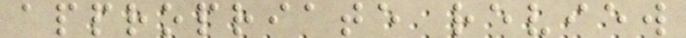appropriate review
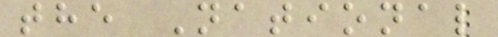the National
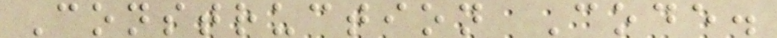Construction Code.
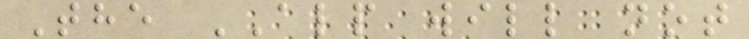The ALP will not
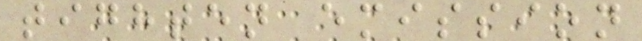tighten emission
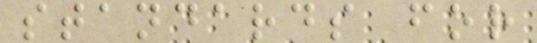standards for
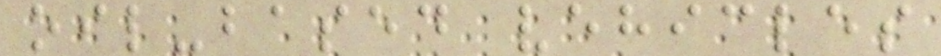oil-based vehicles
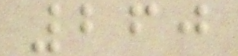260
